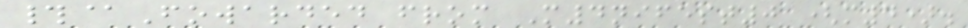#@Fowarded from M4nifest0 (m4).
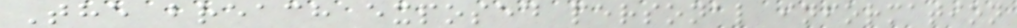The breach exposed personal information
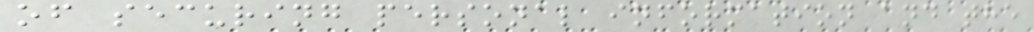of securing personal information and the
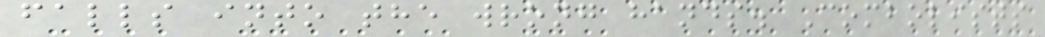falls into the wrong hands. Combolists
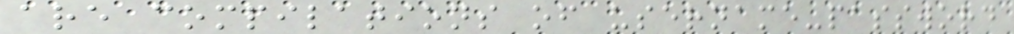are compilations of username-password
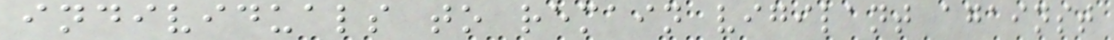individuals to remain vigilant against
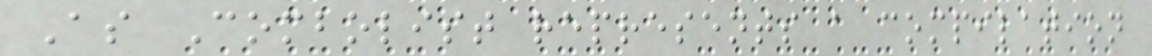As Combolist represents a compilation
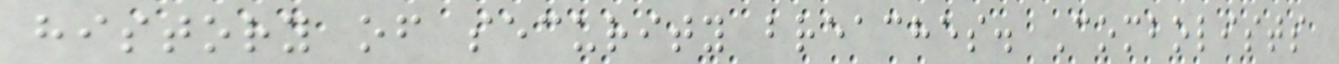history of security breaches. Combolists
